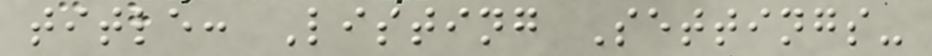title: Listing Settings-
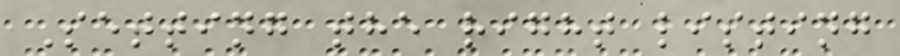Setting the right listing
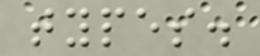types.
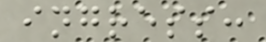ingress:
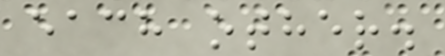each other.
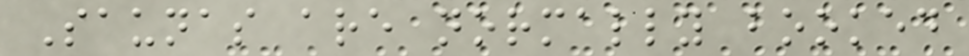Saunas are normally booked
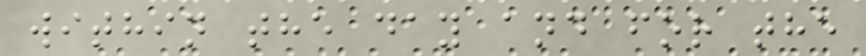within the day and for the
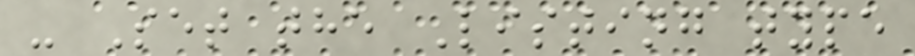- Set the Listing type
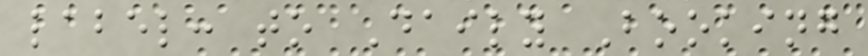label: to Daily Booking
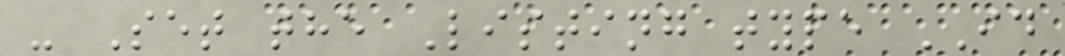- Set the Listing type ID
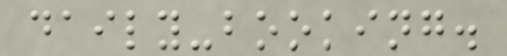daily-booking.
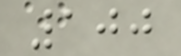100
